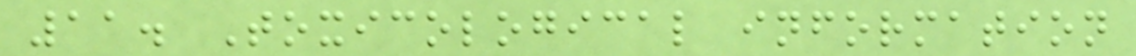11. Toxicological information
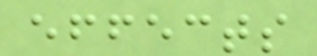effects
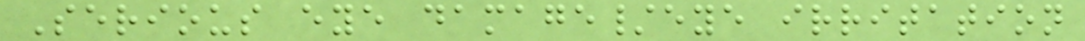Serious eye damage/eye irritation
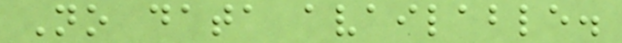No data available.
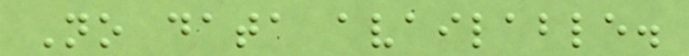No data available.
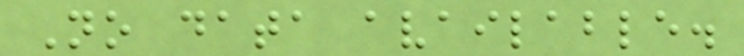No data available.
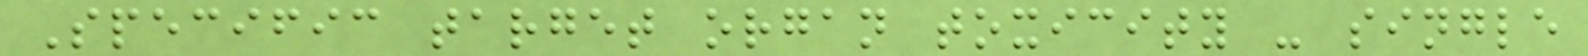Specific target organ toxicity - single
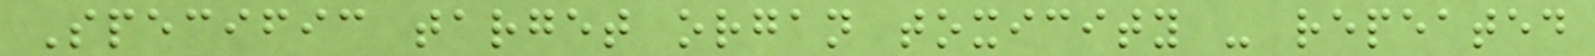Specific target organ toxicity - repeated
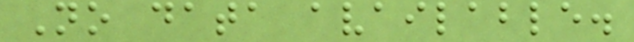No data available.
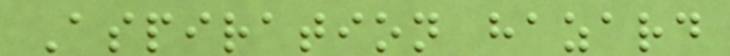Aspiration hazard
